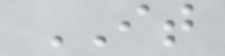IT
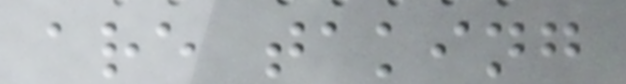are taking
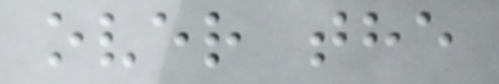over the
